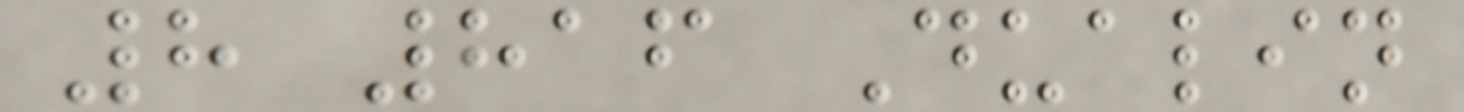8 816 Dualin
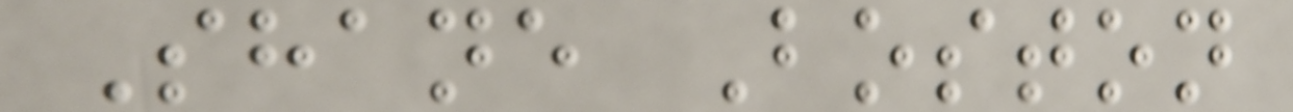Shane Boston
